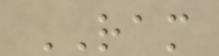RAM
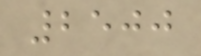2500
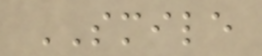SMILE
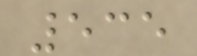535
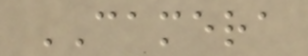CAMERA
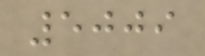5009
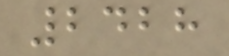2428
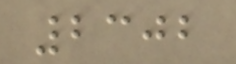2302
